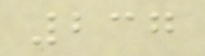237
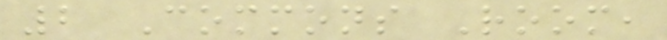2 Commons Room,
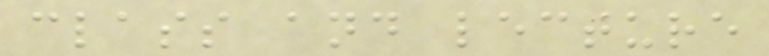class and lecture
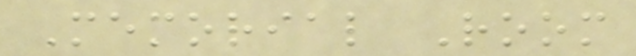Memorial Room
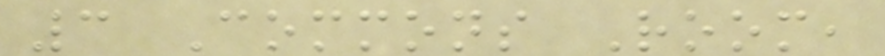3 Commons Room,
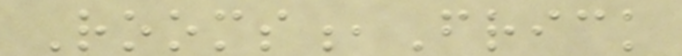Rooms,Frick
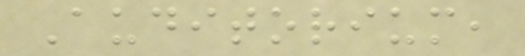Auditorium,
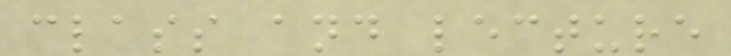class and lecture
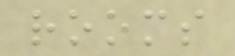rooms
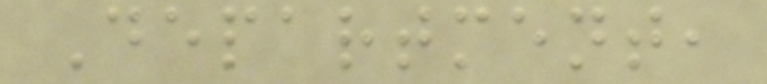Department,
